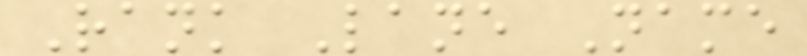Rank Lane Name
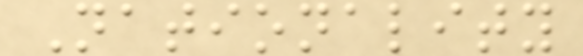Nationality
